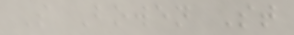S Bowen St
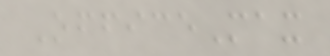OfficeMax
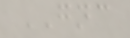GNC
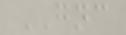GNC
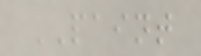PAINT
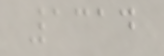1314
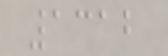1312
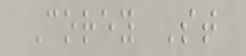Corey St
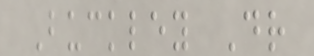Buckley Dr
